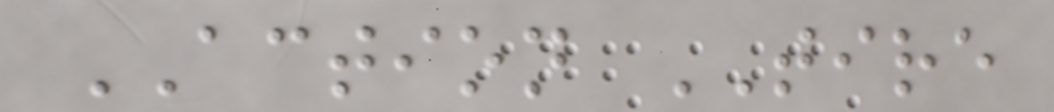ACTION TIRE
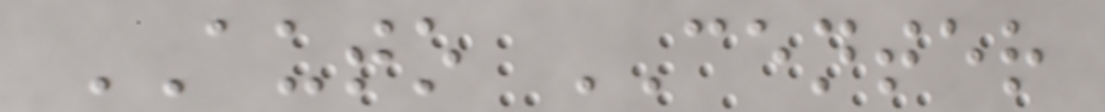AUTO CENTER
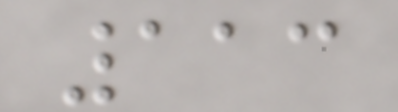113
